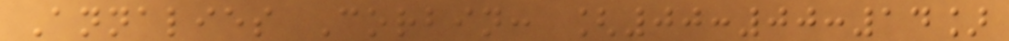Annalies Corbin: [00:00:14]
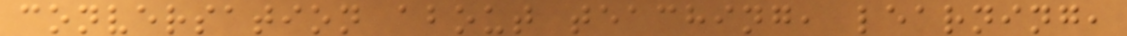conversation about teaching, learning,
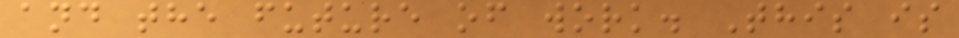and the future of work. This is
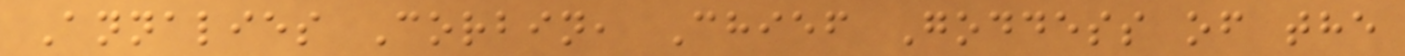Annalies Corbin, Chief Goddess of the
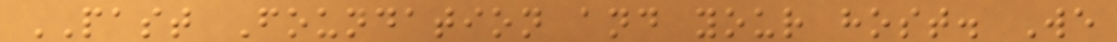PAST Foundation and your host. We
